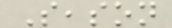Season
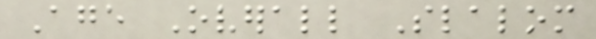Age Overall Slalom
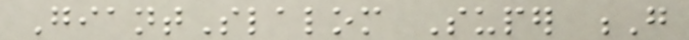GiantSlalom Super G
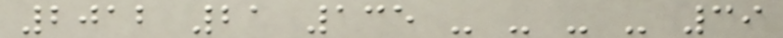2012 21 135 - - - - 39
